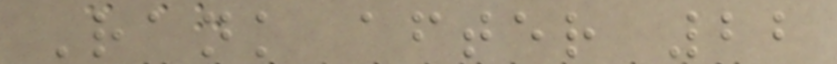Rank after 22
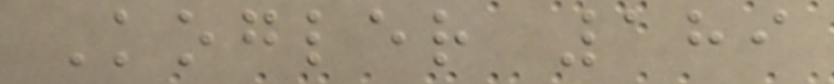Kogler 189
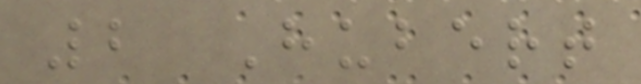2 Hubert
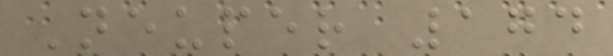Neuper 174
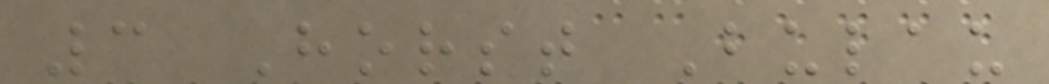3 Horst Bulau
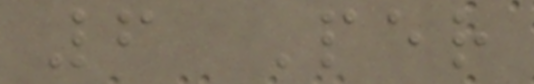6 Per
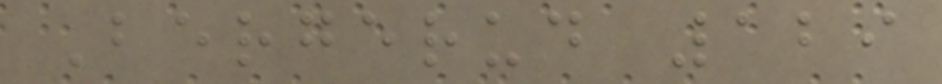Bergerud 129
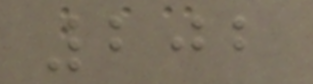202
